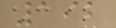192
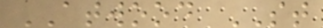ATWOOD ST
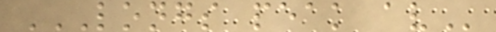LONGS PEAK AV
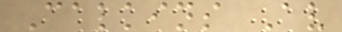Calkins Av
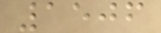1506
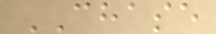CHASE
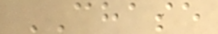CHASE
